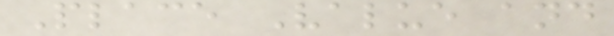Place Value and
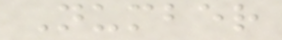Number
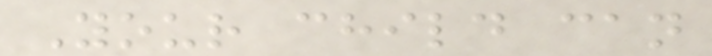Your child can
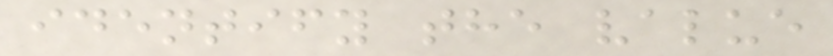identify the value
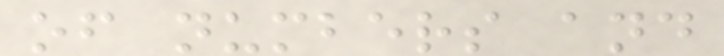of numbers and
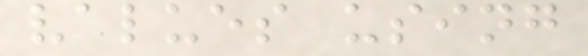values using
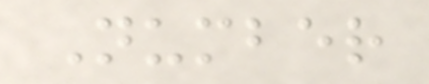Number
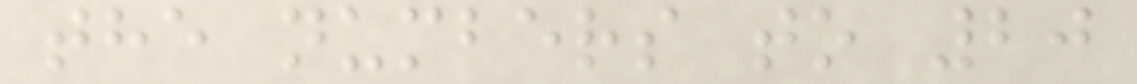the numbers to 20
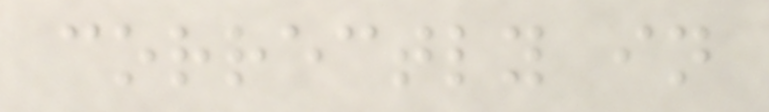correctly in
